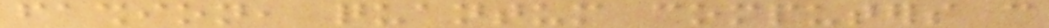fashion, quantum computers can
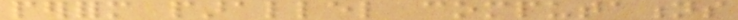perform parallel computations
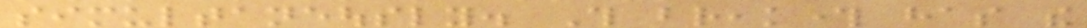simultaneously. This breakthrough has the
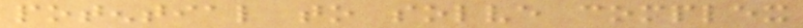potential to solve complex
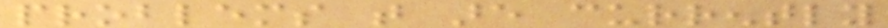problems that are currently
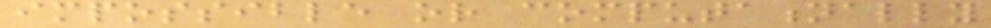impossible or computationally
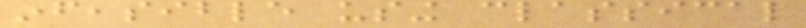infeasible using classical
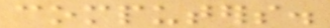computers.
